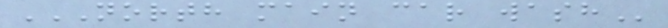NORTH MAIN CAR WASH
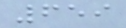659
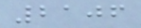2106
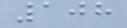108
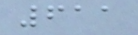611
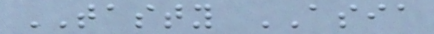TASTY ASIA
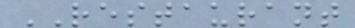RESTAURANT
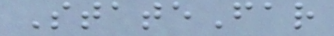StateFar
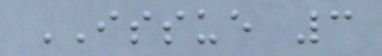ISSUE 3
